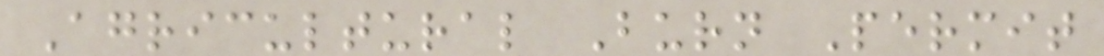Agricultural Burn Permit
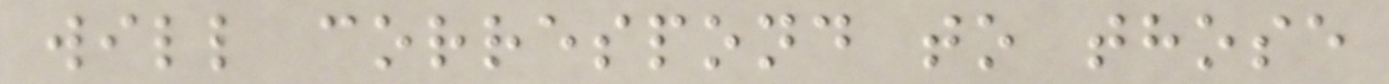will correspond to those
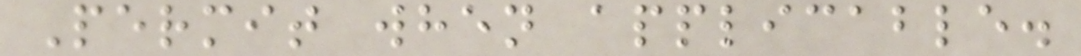Permit when applicable.
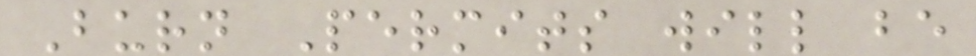Burn Permits will be
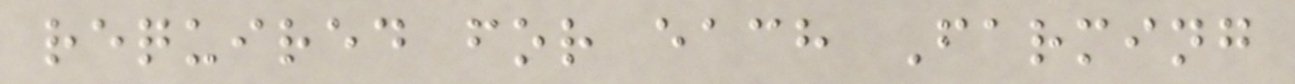required for each Farming
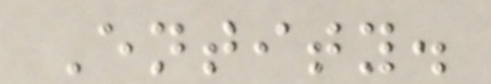Entity.
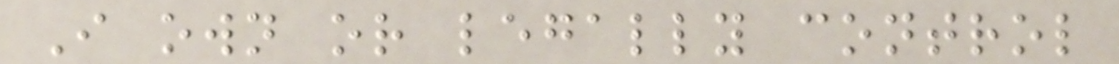I own or legally control
